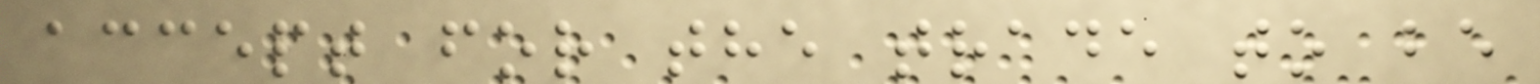accept for the trade to be
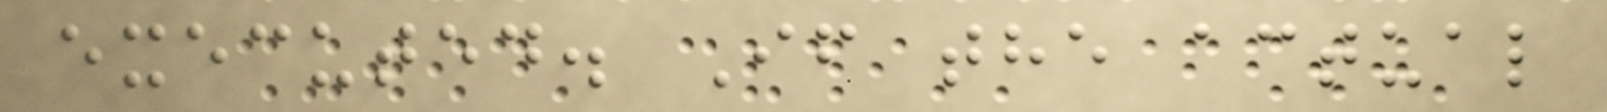executed. If the actual
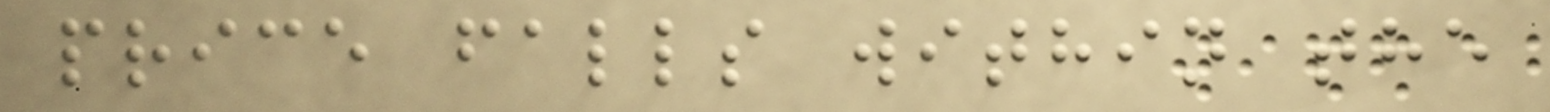price falls within the
